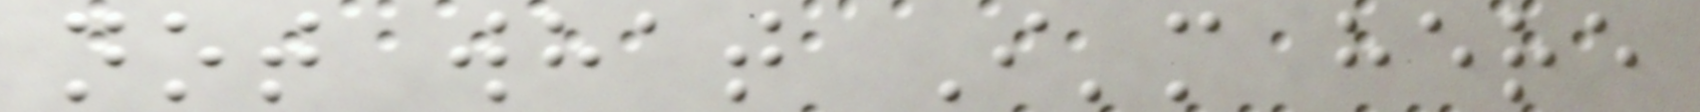not what I'm here
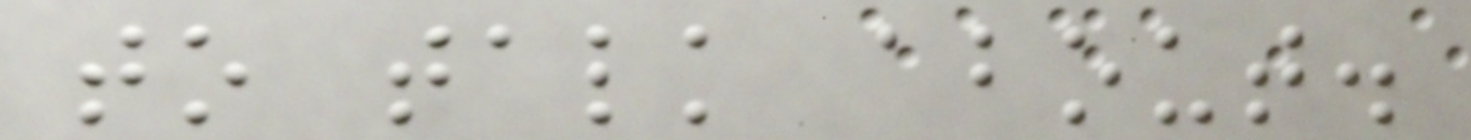to talk about.
